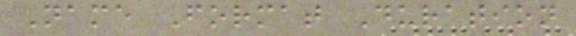Name Format Duration
